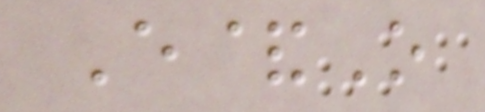E&O
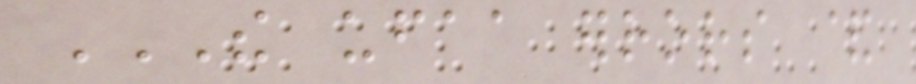THE UFAA ERRORS &
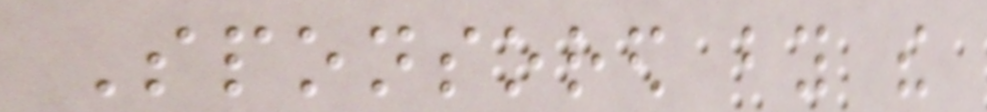Sponsored by the
